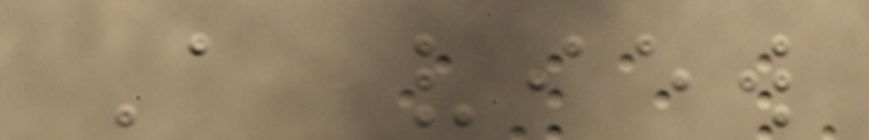A view
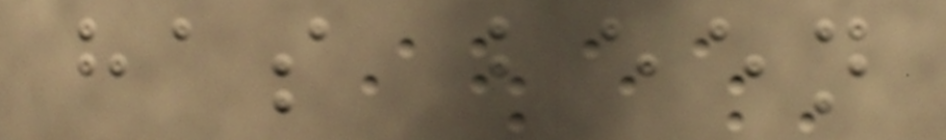has been
